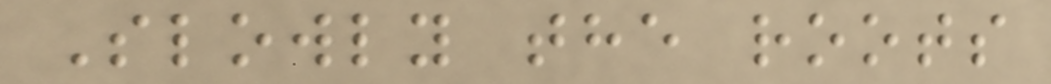Slowly the roots
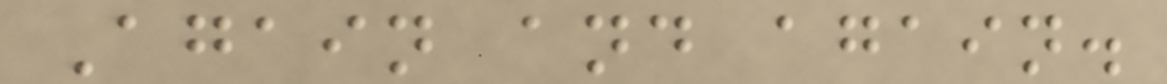Again and again.
